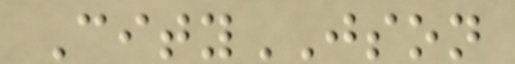CityJSON
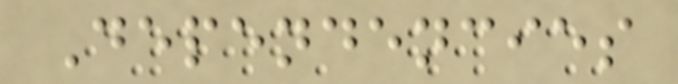Dependencies
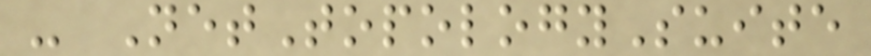- NetTopologySuite
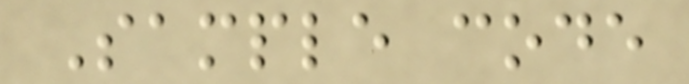Sample code
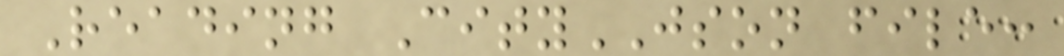Reading CityJSON file:
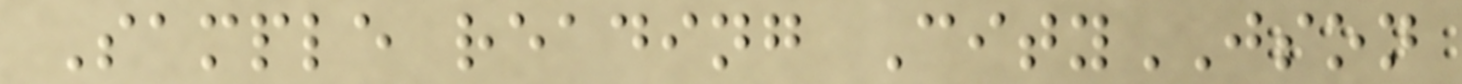Sample reading CityJSON
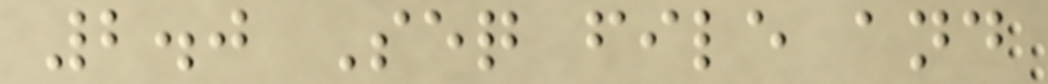2.0 Seq file and
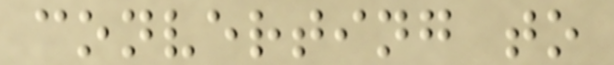converting to
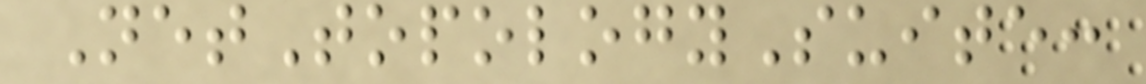NetTopologySuite:
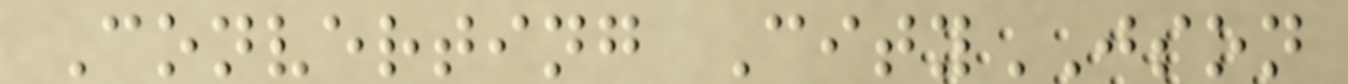Converting CityJSON
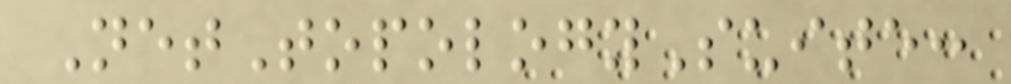NetTopologySuite:
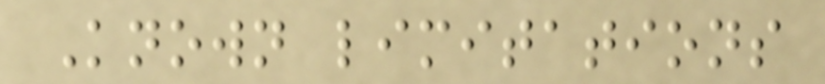Known limitations
